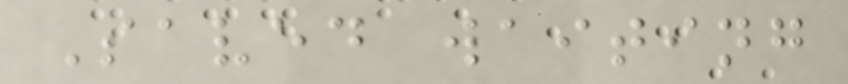Saved waiting
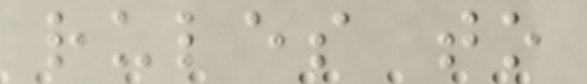rules to
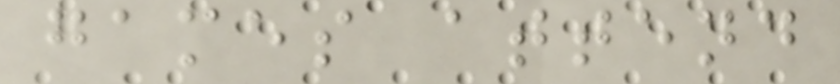games attend
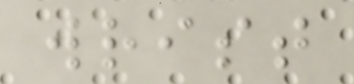wrist
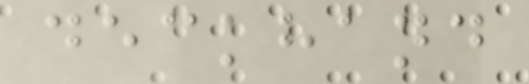deckhand
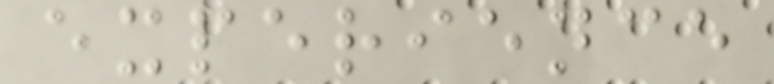experience
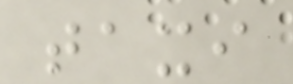taxi
